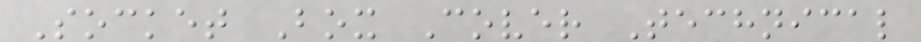Socket Box Cover Technical
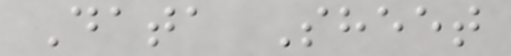Data Sheet
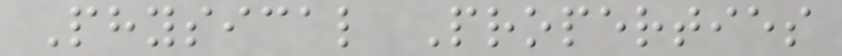Physical Properties
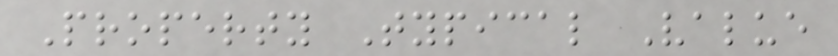Property Typical Value
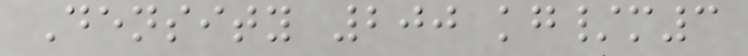Density 200 kg/m3
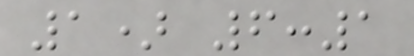1) 6:1
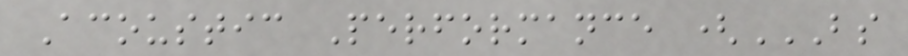Acoustic Performance (BS
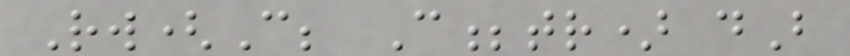Rw(C; C;tr) dB
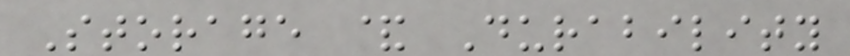Storage & Durability
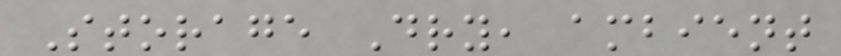Storage Dry, ambient
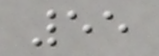55
